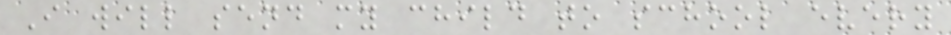I will send my child to school every
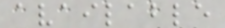available
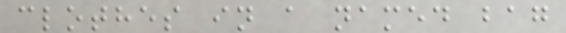clothes in a named bag
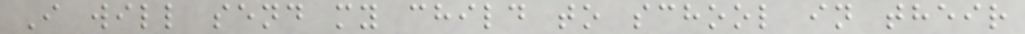I will send my child to school in their
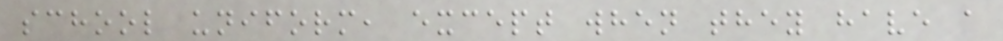school uniform, except when they have a
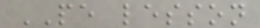PE lesson
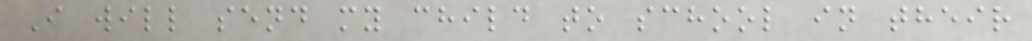I will send my child to school in their
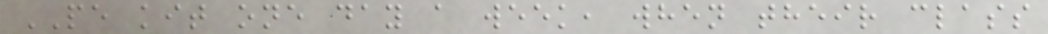PE kit one day a week, when their class
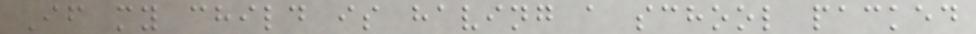If my child is having a school packed
